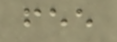fee
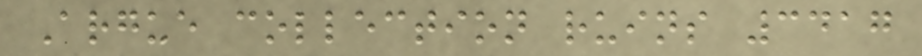Argue collection ruins 3417
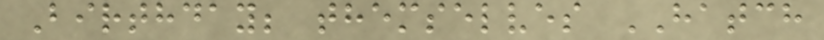Birthday; themselves HATCH
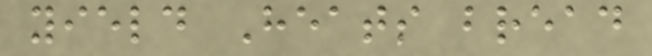yield Heats bread
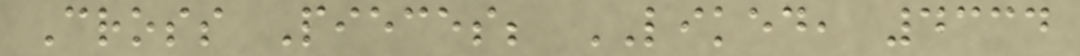Cross Pieces; LIKED, 4334
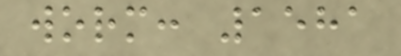worm: 1581
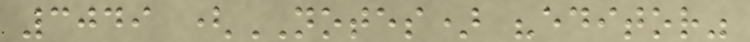3049 (NOTES) "editor"
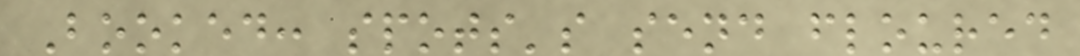Booked: spots's send floured
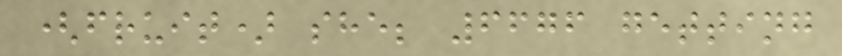(fruit) she; 6676 getting
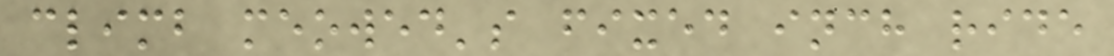climb meowed's fixed inch ride
